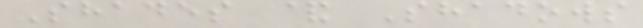Shades & Shadows
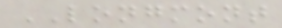LONGMONT
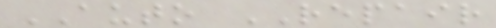AUTO REPAIR
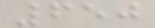650
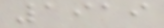1919
